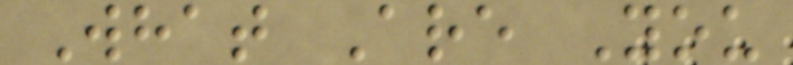What Are You
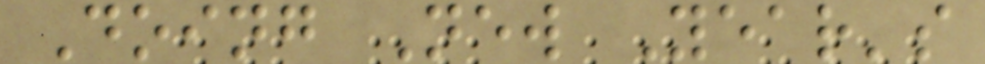Doing New Year's
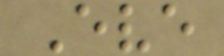Eve
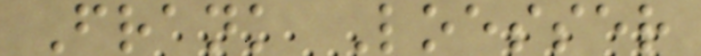Frank Loesser
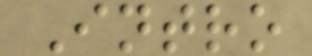Intro
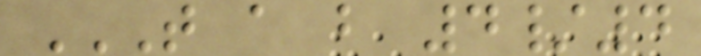T A B 4/4
